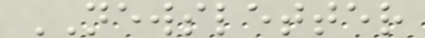NEWSLETTER
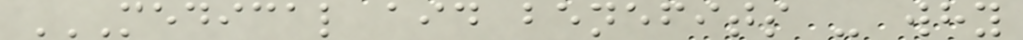MEDICAL AID BENEFITS - WHY
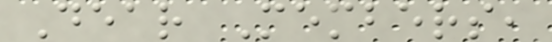Dear Members,
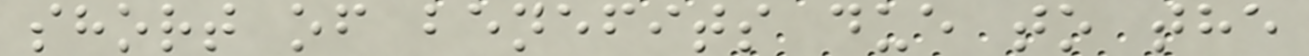short of benefits due to the
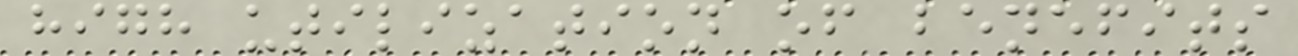high utilization of benefits
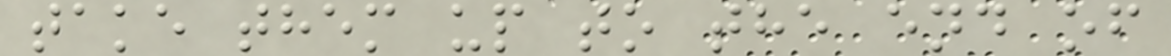take them up to the end of
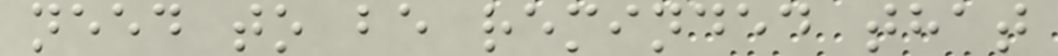need to be reminded that
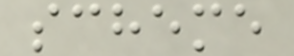scheme
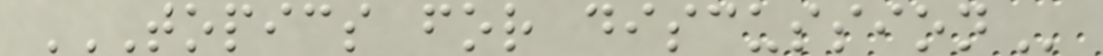TOPICS FOR DISCUSSION
